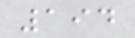194
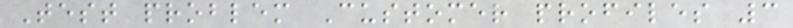Test problem Customer profiles 3
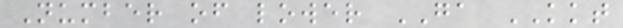Number of lower GA KKT
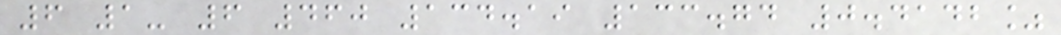6 1- 6 460 134.19 133.74 0.4142%
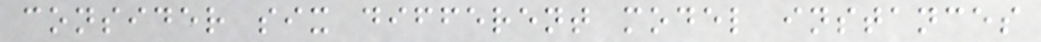consider six different model instances
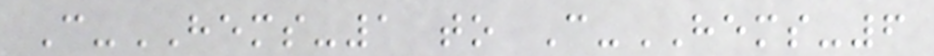C-HEMS-1 to C-HEMS-6
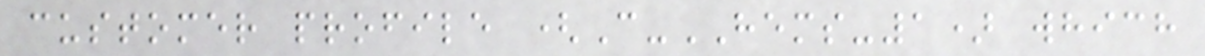customer profile (C-HEMS-1) which
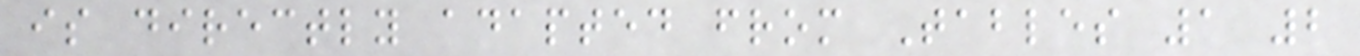is directly adapted from Tables 1 2
